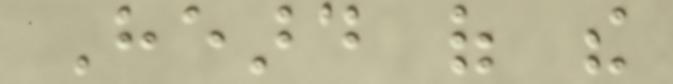Heard of the
